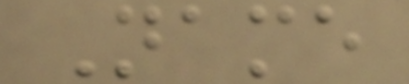Name
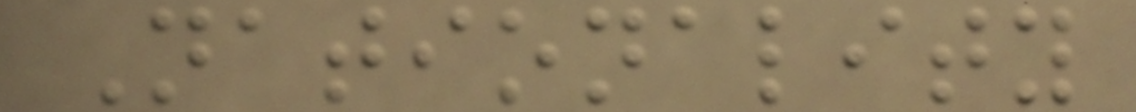Nationality
